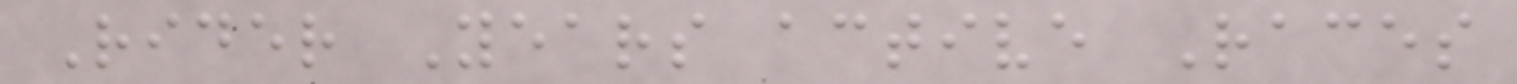Rider Years active Races
